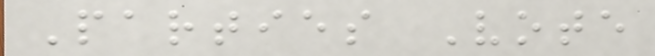Parties Vote
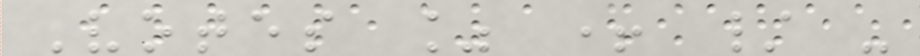Votes % + / -
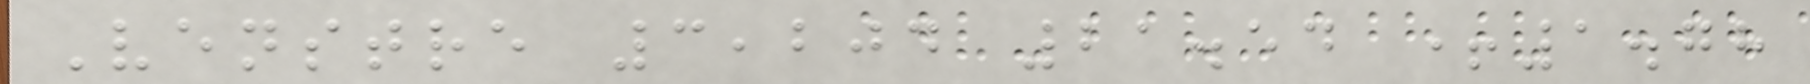Venstre 3,204 21.54 +1.78
